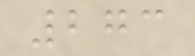273
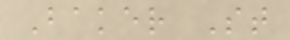Baker St
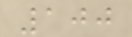100
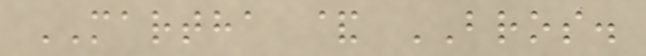MARTHA & BROS.
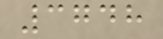3748
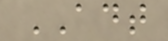ADT
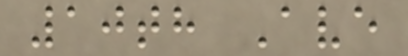10th Ave
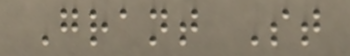Grant St
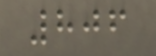806
